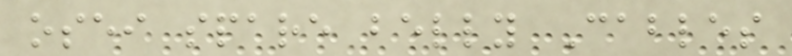osei spare belly Cables
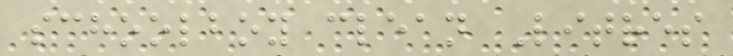schoolboy clean Litres
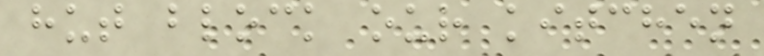hut block our kitchen
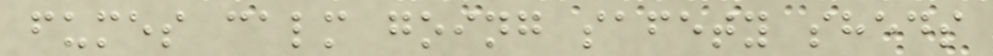fumes calm going safety sheds
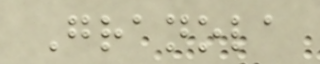Granola
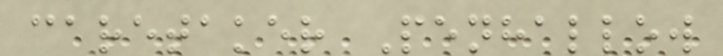caretaker Penhallow
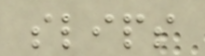slips
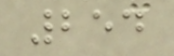254
